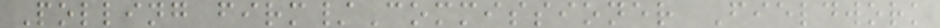Polling firm/Commissioner Fieldwork
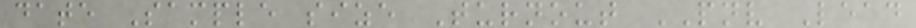date Sample size Turnout PNV Lead
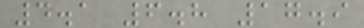4.1 6.8 17.9
